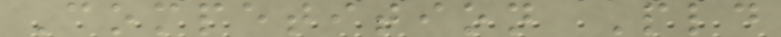Competition Pld
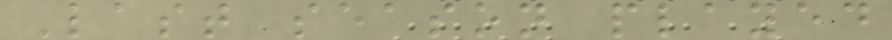Last season played
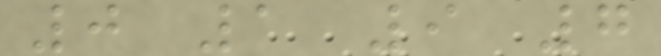0 1 9 7
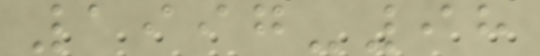1997-98
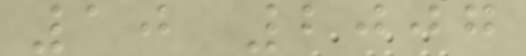10 2007
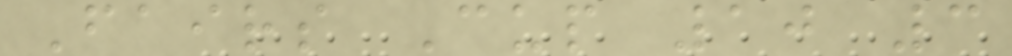Fairs Cup 10 3
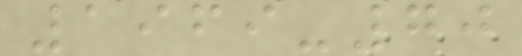1969-70
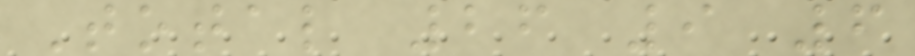Total 26 9 6
